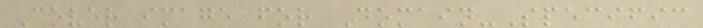Cover image for Domain-Specific
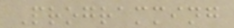Programming
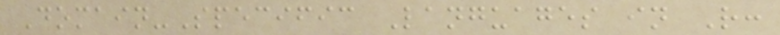Domain-Specific Languages in R:
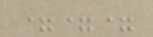===
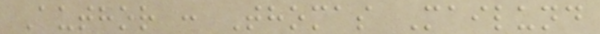Author : Thomas Mailund
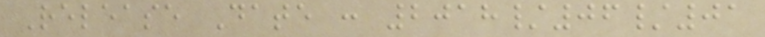Release Date : 2018/06/01
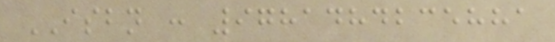ISBN : 9781484235881
